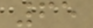65
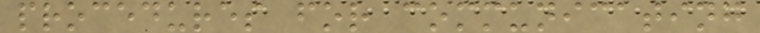procedures for communicating
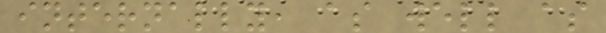internally, as well as
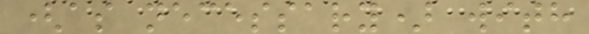(as necessary) with
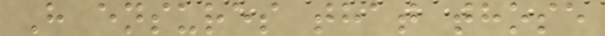H ensures that those
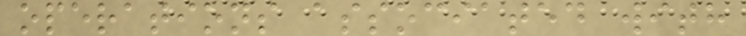operations associated with
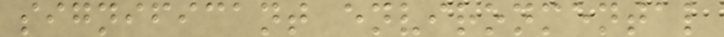significant environmental
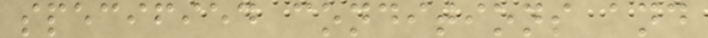specified conditions and
